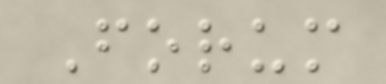Forum
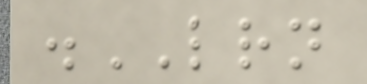.LRN
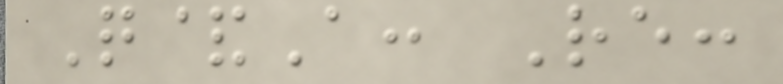Q&A: Re:
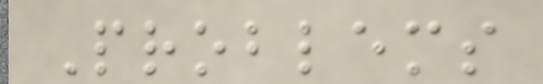Problems
